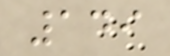149
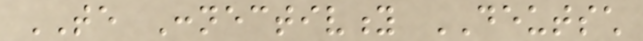TE Connectivity DEUTSCH
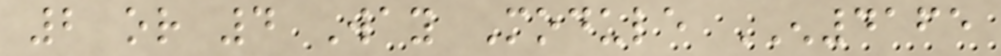2 or 4 Way Module EN4165
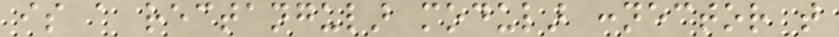is a rectangular modular connector that
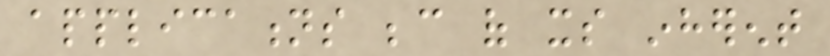applications because of its inherent
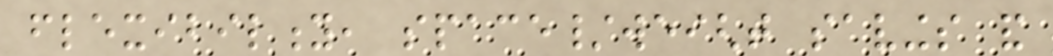flexibility, space/weight savings and
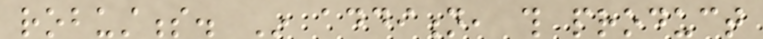robustness. In addition, this product
